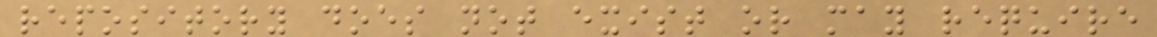repository does not exist or may require
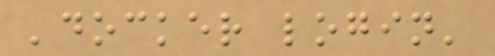'docker login'
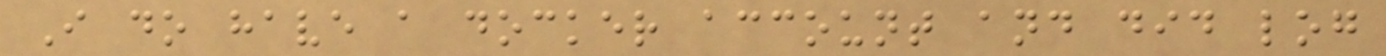I do have a docker account and did log
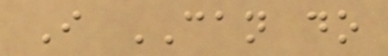I CAN do
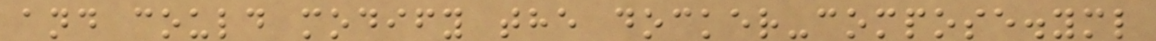and could modify the docker-compose.yml
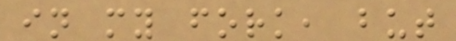in my fork, but
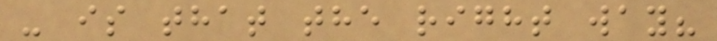- is that the right way?
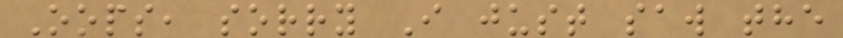Oops, sorry I just saw the
